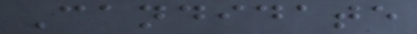Candidate
